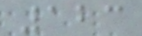123
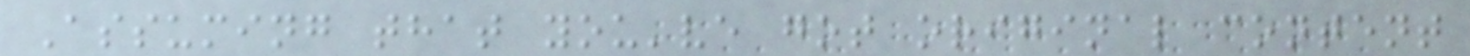Assuming that you've got original content
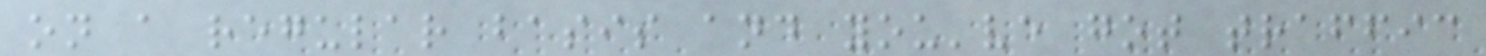on a regular basis and you've got traffic
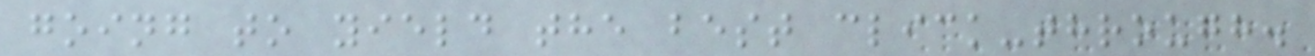going to yield the best click-through.
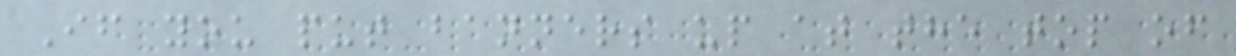If you put banners up at the top of
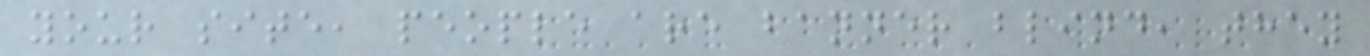your site, people are banner blind, they
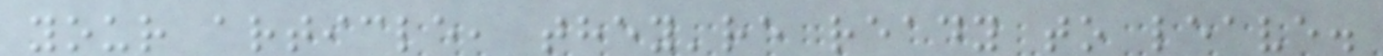your article, they're ready to leave.
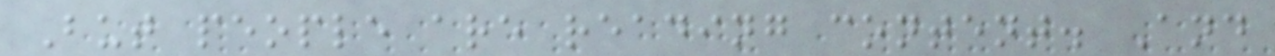But people are reading content. And
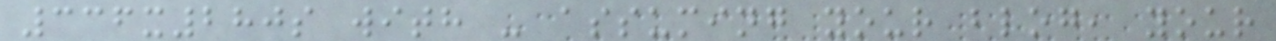336x280s with - assuming your blog, your
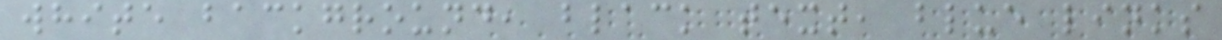white background, black text, blue links
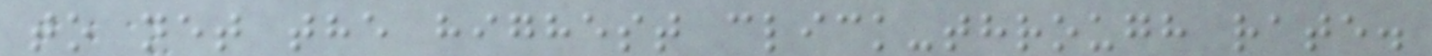to net the highest click-through rate.
